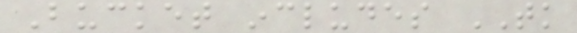Bucket includes TK
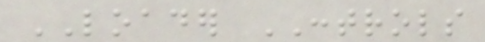LOADER CONTROLS
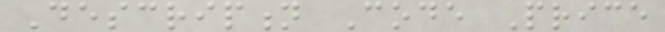Description Code Price
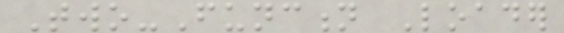Two-Function Loader
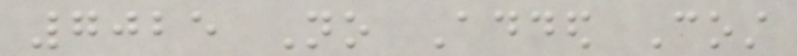7025 No Added Cost
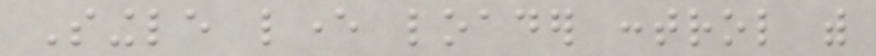Single lever loader control with
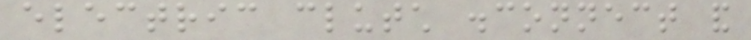electric clutch disconnect and
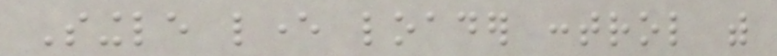Single lever loader control with
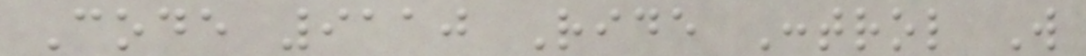Code 9110 Ride Control Will
